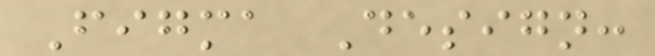Figma Design:
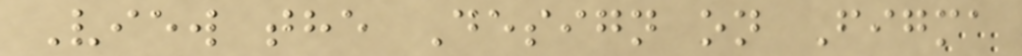View the Design on Figma
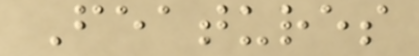Features
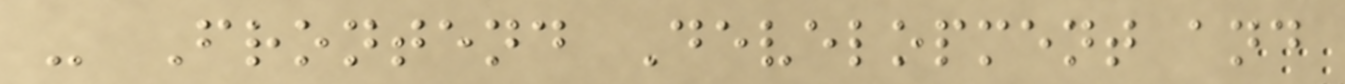- Frontend Development and
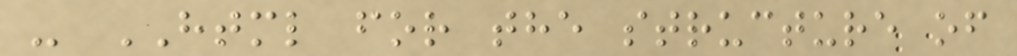- HTML for the structure of
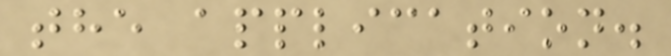the application.
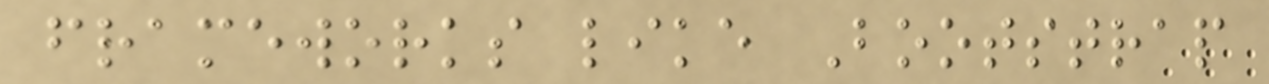frameworks like Bootstrap
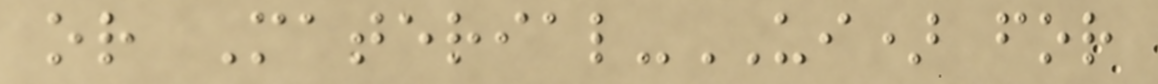or Material-UI) for
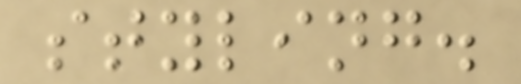styling.
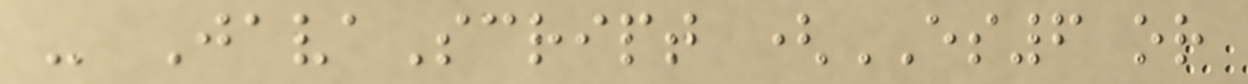- JavaScript (ES6 or
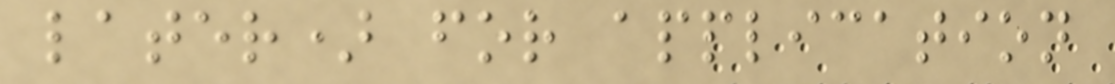later) for application
